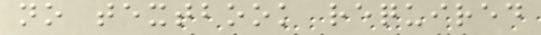no textbook required
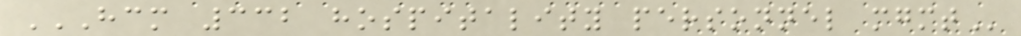HCM 332 HOSPITALITY PERSONNEL MGMT
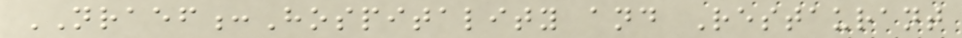NRAEF:Hospitality and Restaurant
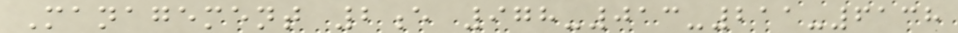Management 2e 978-013-211-6138
